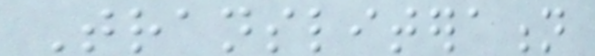Transliteration
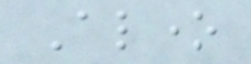Alone
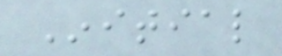Initial
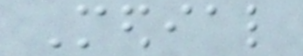Medial
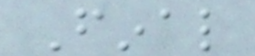Final
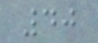40
